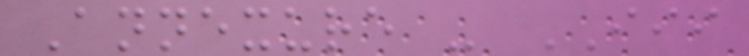Annexure - III
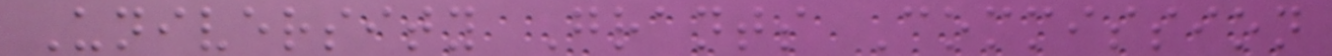University Grants Commission
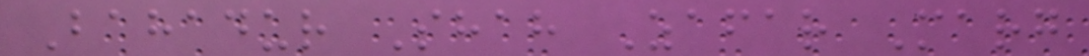Bahadur Shah Zafar Marg
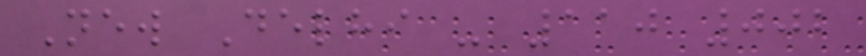New Delhi - 110 002
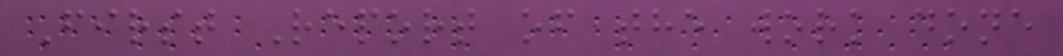First Report of the work done
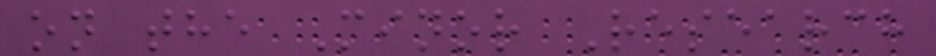on the Minor Research
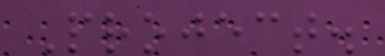Project.
